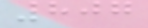807
